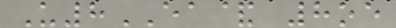U8EA& 8oe
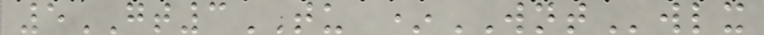5GT3TU *WNTwlx
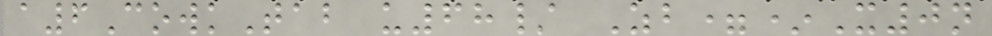a6CowkTab u68/ Zb=*X0n
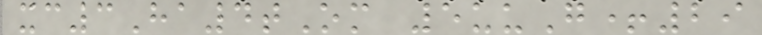xc3Ha4tOm 5uuG+29
